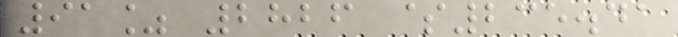91% 2826 $235.41
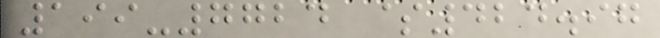199-7724 $424.97
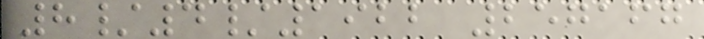8/4/1922 257167
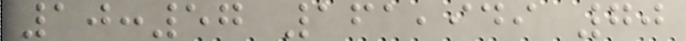10:57 161,949 70
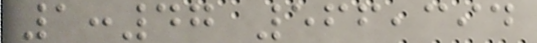1:47 566,394
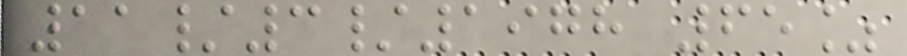11/3/1978 65%
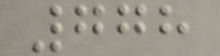778
